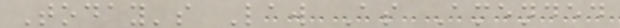Today's Law As Amended
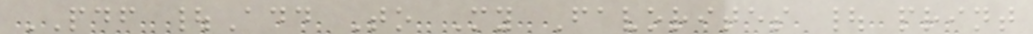PDF |Add To My Favorites | print
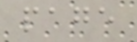page
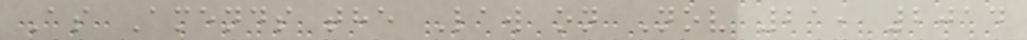As Amends the Law on Nov 21, 2014
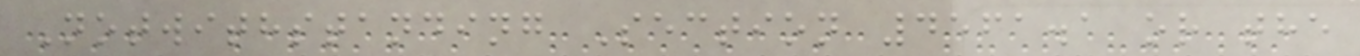Notwithstanding Section 4561.1 or the
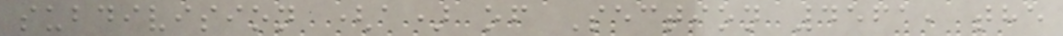subdivision (a) of Section 4561, the
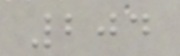204
